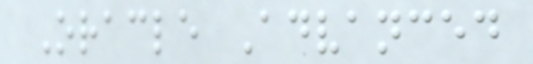Oracle Advanced
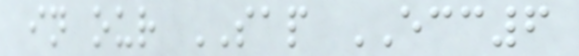in our SAP ECC6
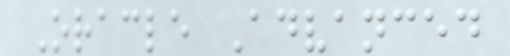Oracle Advanced
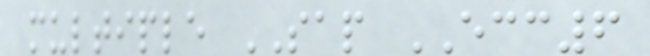multiple SAP ECC6
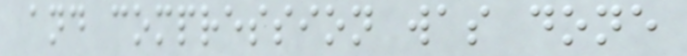and compression was done
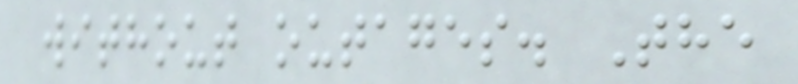without outages. The
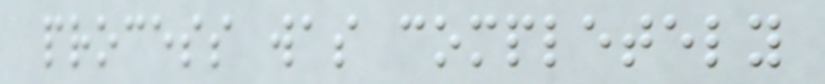process was completely
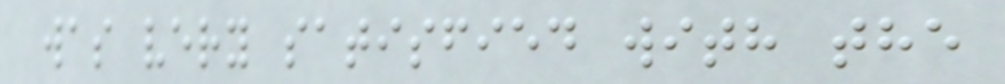was very satisfied with the
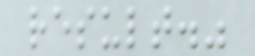result."
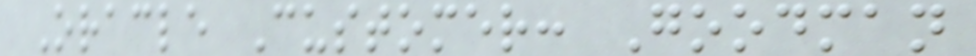Oracle Customer: Goodman
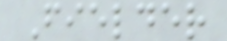Fielder
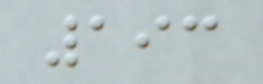193
